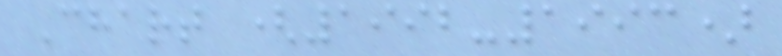Chart (1992-1993)
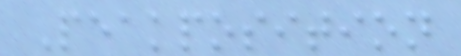Peakposition
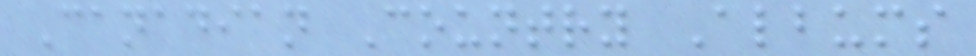Canadian Country Albums
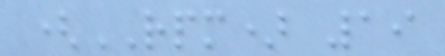(RPM) 19
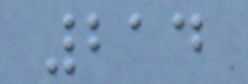214
